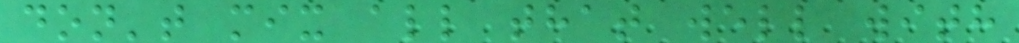don't mix all that well with
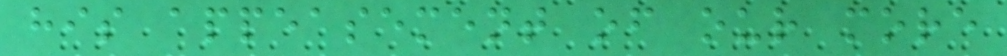his appeasement of our more
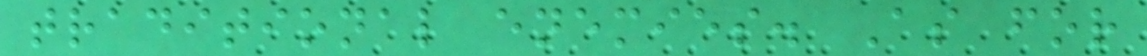traditional enemies. As for
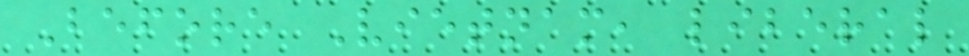Before Vietnam, liberal
